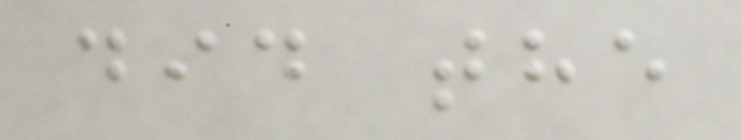did the
